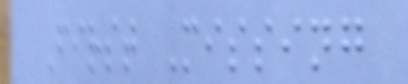First Missing
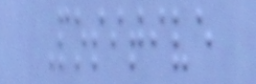Positive
